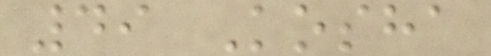49 Kosha
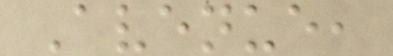Avenue,
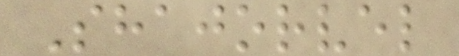Shajorvel
